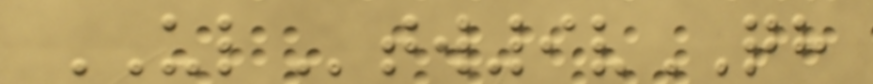ULtw9vQH
